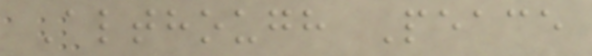Although Peace
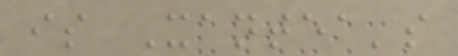is Xantea's
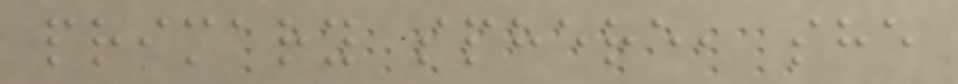primary sphere, she
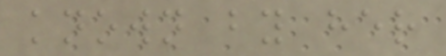known by her
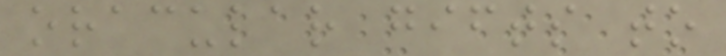oracular gifts to
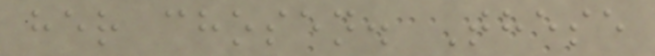her chosen. These
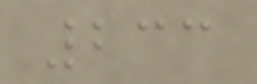233
